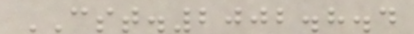CST.2002.8.4
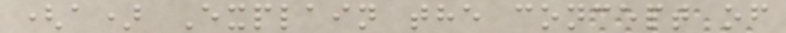(a) Explain the concept of
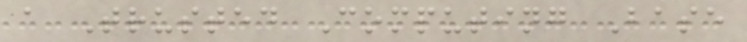a Trusted Computing Base
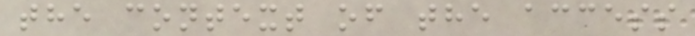the context of the access
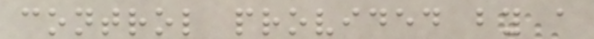control provided by a
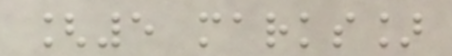[5 marks]
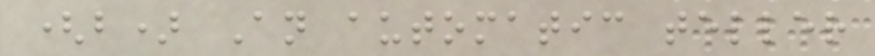(b) An automatic teller
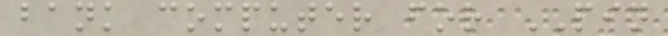bank computer for PIN
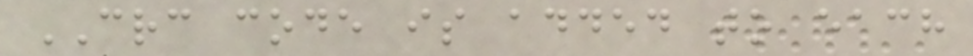CRC code is added to each
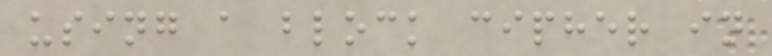using a block cipher in
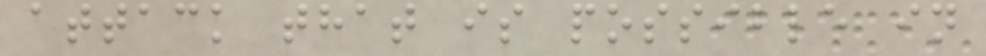attack that is possible in
